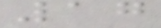17
